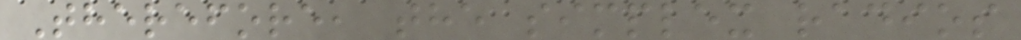Therefore, the simplex radios
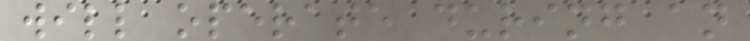will operate during an
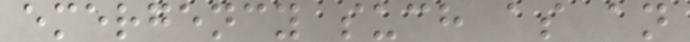emergency such as an
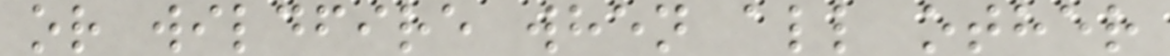or wildfire when all other
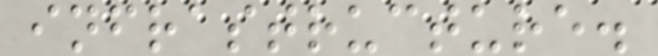infrastructure.
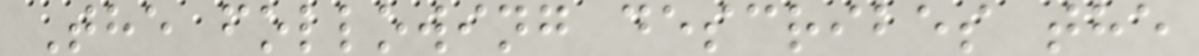The following describes the
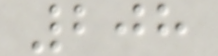208
